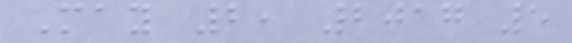May 2, 2017 5
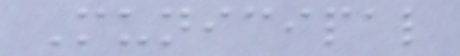Municipal
